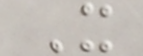X
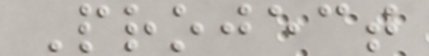Project
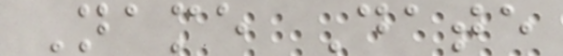Name Date
